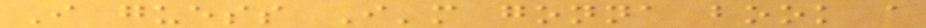I guess I'm gonna book a
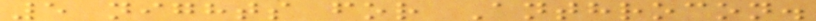5 nights for Anthrocon.
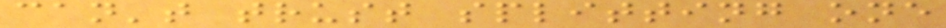can't trust splitting one
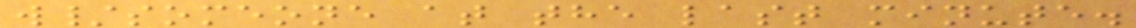w/someone at the last minute.
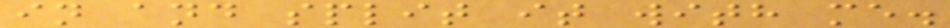in and split it with me.
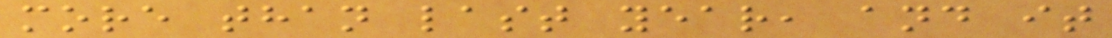more than last year, and it
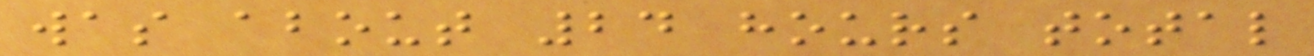was about 24 hours total
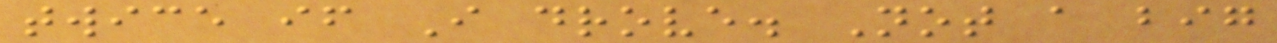twice if I drove. Not a big
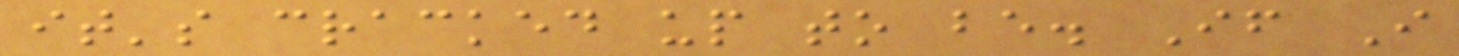it's cracked up to be. If I
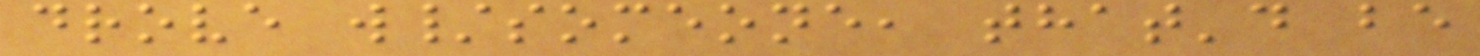drove w/someone, that'd be
